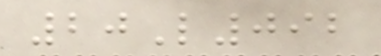20L092
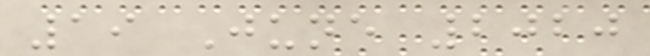19 June 2020
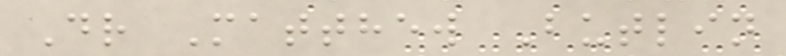Dr Matthew Butlin
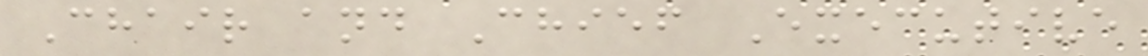Chair and Chief Executive
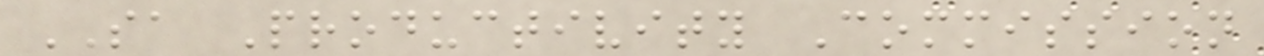SA Productivity Commission
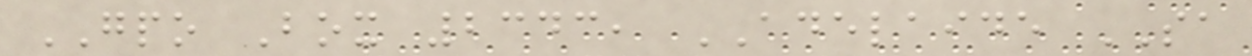GPO Box 2343, ADELAIDE SA
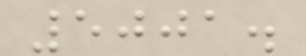5001.
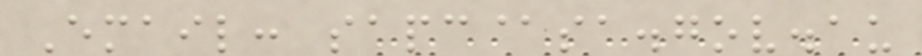Email: sapc@sa.gov.au
